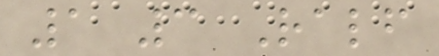1 3 Ralf
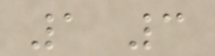1 3
